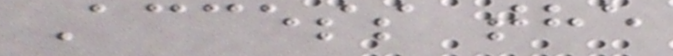Access the
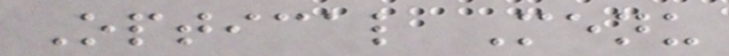Optical Menu
